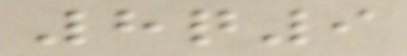8q9
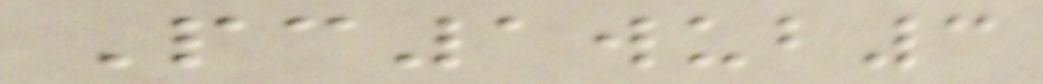Pc1wub3
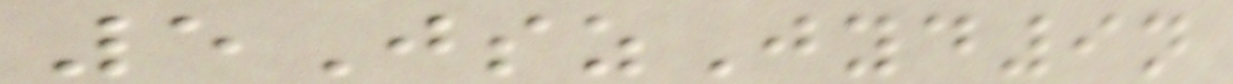5JszJyd9n
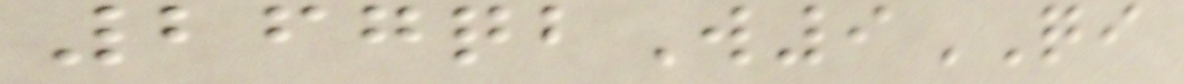267qbW9QI
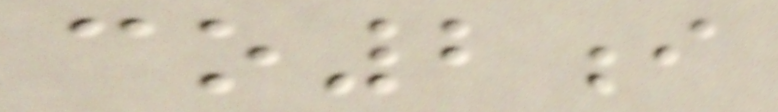co2i
